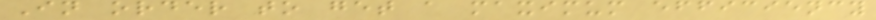In order to get a maximum efficiency
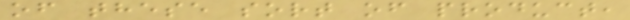of these sort of product,
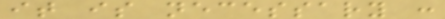it is necessary :
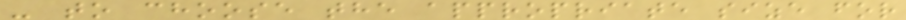- to choose the appropriate size for
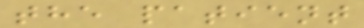the patient
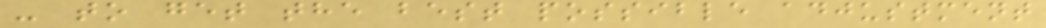- to get the best possible adjustment
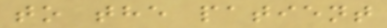to the patient
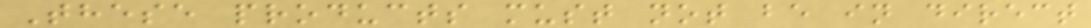These products must not be in direct
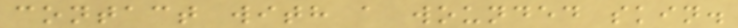contact with a wounded skin.
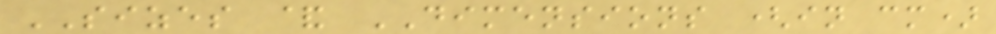SIZES & DIMENSIONS (in cm)
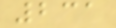231
